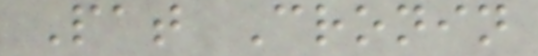Pat Cronin
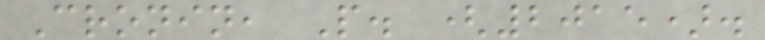Cronin, P. (2015).
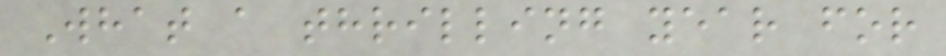What a thrilling year for
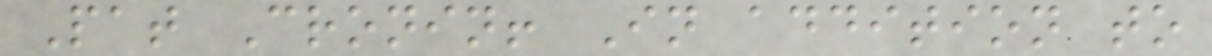Pat Cronin! In addition to
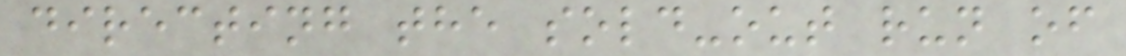directing the sold-out run of
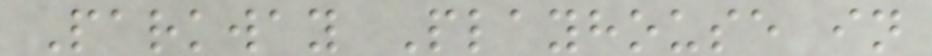Parkway Playhouse in
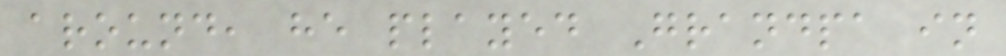around, he played Grandpa in
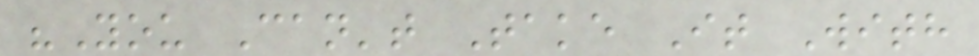"You Can't Take It With
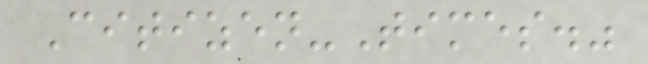Citizen-Times."
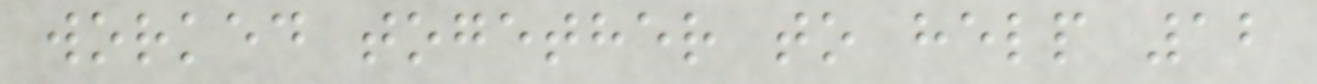worked together to help 12
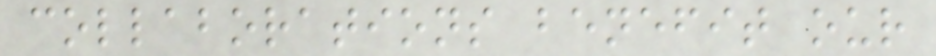collaborations benefit our
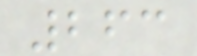263
